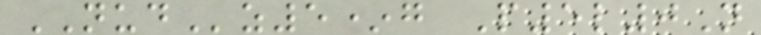NUDz5*g P5l0N
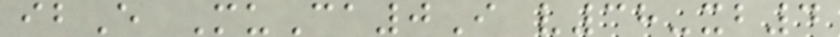ibE MuCa0I v38-xb4
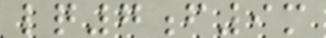lq7f9m
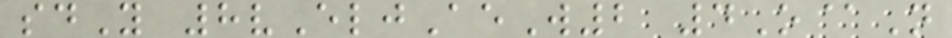sdY 8vEljAeW2 4O@N
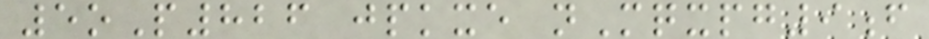5oP826 jpkxe nMqxpg9f
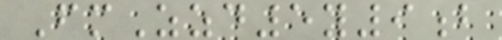FmZzd5y9b
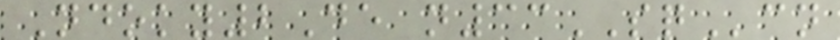Ndoky2De n33SQcn
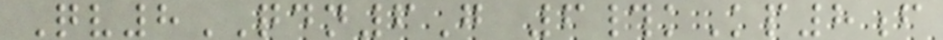Qv8QDN6G 6#kKp8f
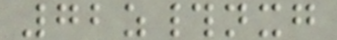72z#nxg
